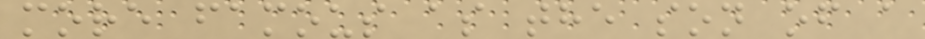more famous as the son of a
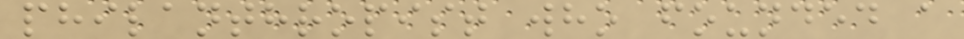philanthropist who founded a
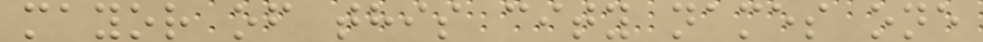mayor of this city names one
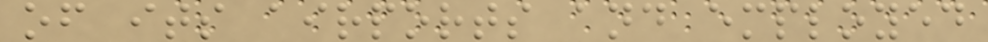of its airports and employed
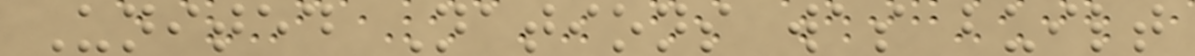United Nations was built
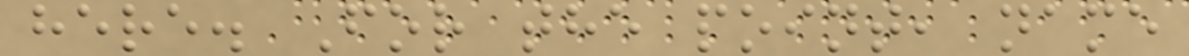here. For the point, name
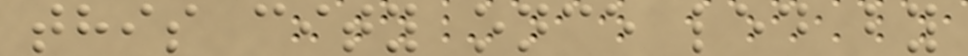this city once led by
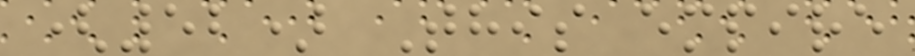(52) This empire
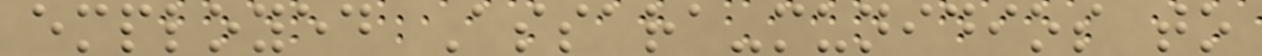employed Assara-munidios to
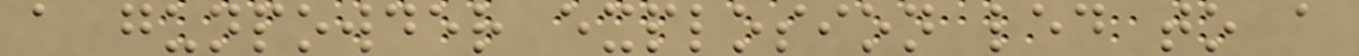a gunpowder explosion led to a
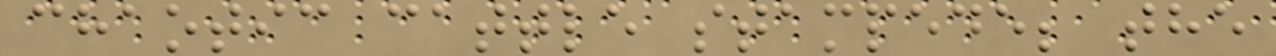chaotic cattle stampede; the
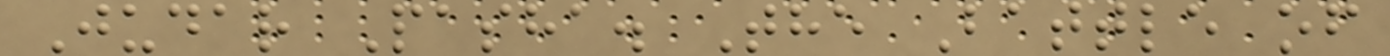Judar Pasha. The Battle of
